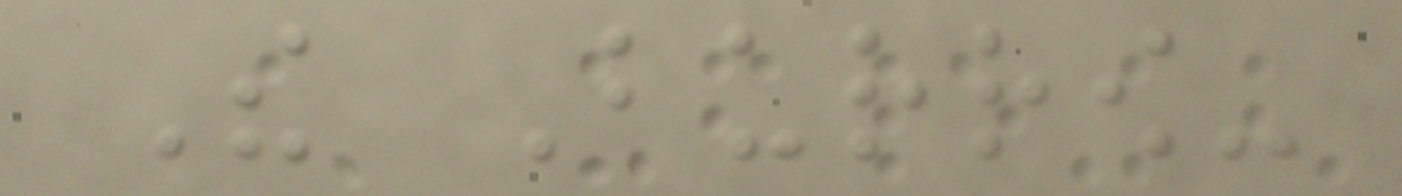The Burrow-
